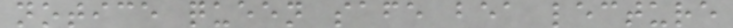notice queen safe bea lecture
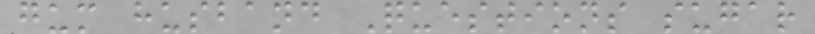gum husband Questions sugar
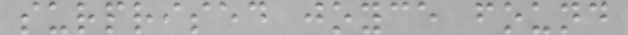surprised joyce found
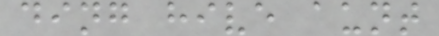ding hive aunt
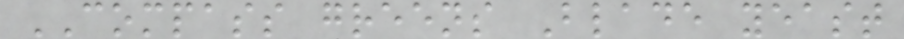COMPASS greens Blade yeast
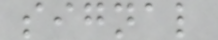signal
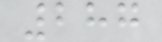287
